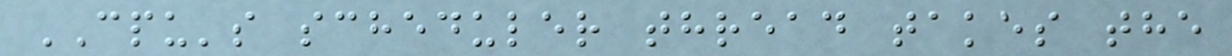CPU's scheduler thread takes the
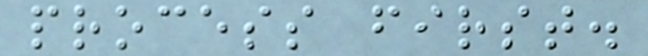process first.
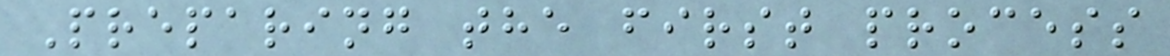Preparing the first process
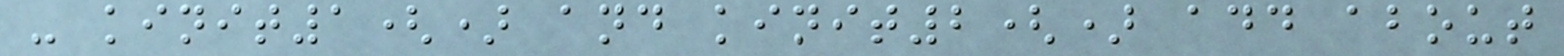- kinit1() and kinit2() add about
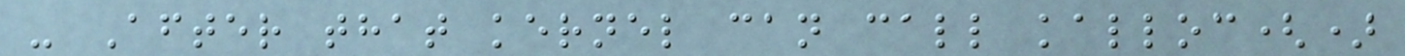- After that kernel can call kalloc()
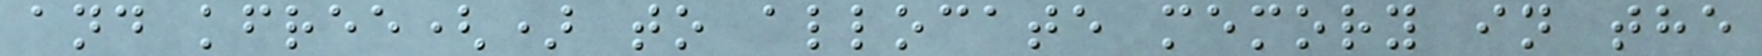and kfree() to allocate memory in the
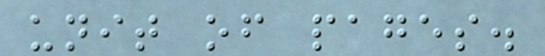unit of pages.
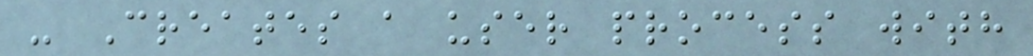- Creates a user process with
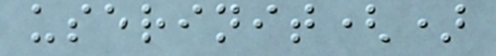userinit()
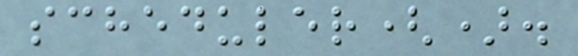scheduler().
